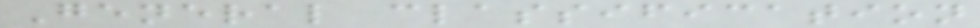General classification
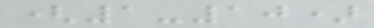(1-10)
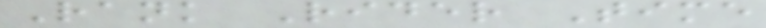Rank Rider Time
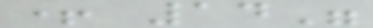+ 14"
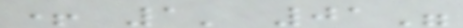+ 1' 01"
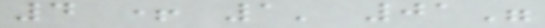4 + 1' 01"
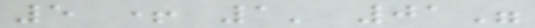5 + 1' 01"
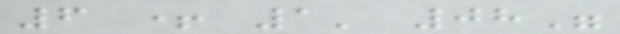6 + 1' 08"
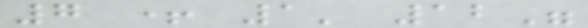7 + 1' 12"
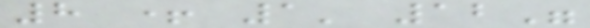8 + 1' 12"
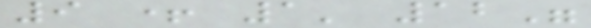9 + 1' 12"
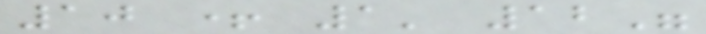10 + 1' 12"
